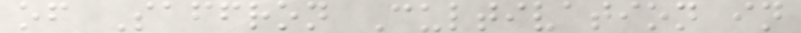of Saffron Cultivation in
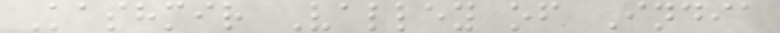Kashmir Valley of India
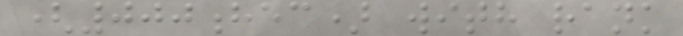(000hec) with rank
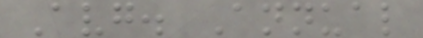Avg. Annual
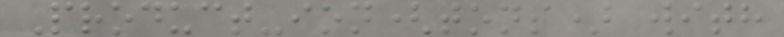Product-ion(tons) with
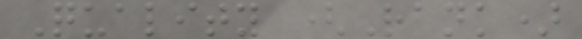Quality (Rank)
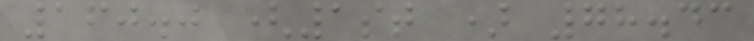160.0 (1st ) 78.43
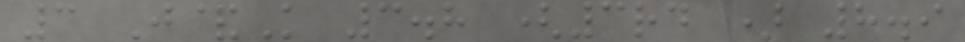3 J&K 3.8 (3rd ) 8.9
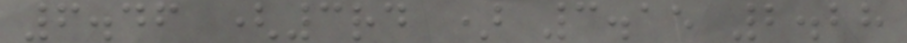6.46 (3rd ) 3.15 2.28
